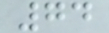74
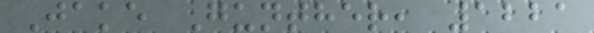Jake Gunther, 1221
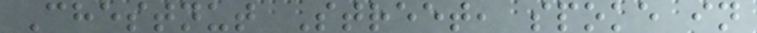Chestnut Street, spoke in
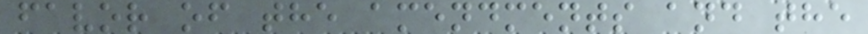favor of the amendments and the
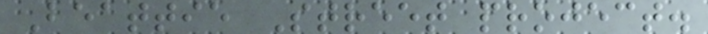Beattie Street project.
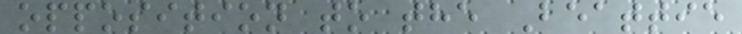opposition to the Beattie
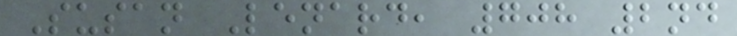Susan Lenard, 708 2nd
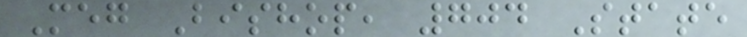Meg Bishop, 704 State
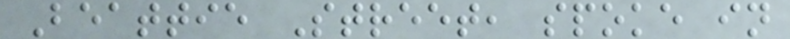Beattie Street, spoke in
